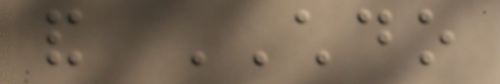and CHDO
